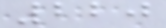220
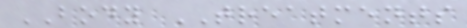BODY TREATMENTS
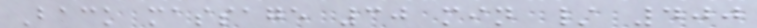Back massage 30 min / 400
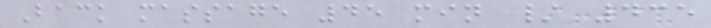Back massage 45 min / 435
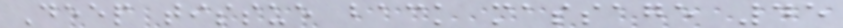Deep tissue back massage 45
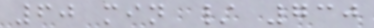60 min / 730
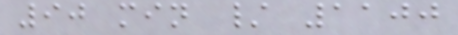90 min / 1100
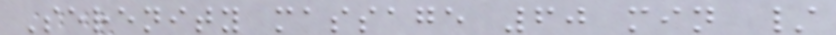Serenity massage 60 min /
